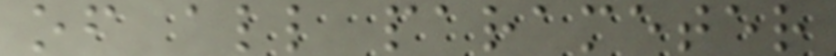of all parameter
